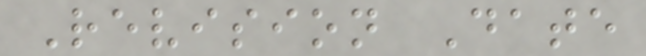Revision Date
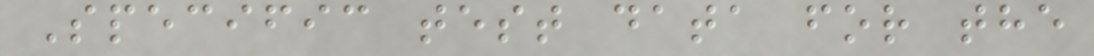Specific test data for the
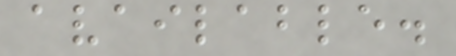available.
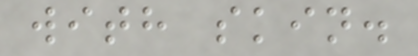with skin.
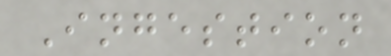Ingestion
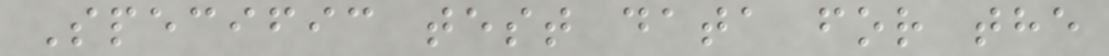Specific test data for the
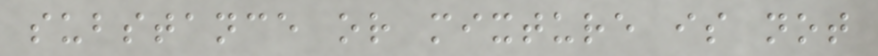substance or mixture is not
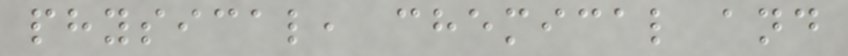physical, chemical and
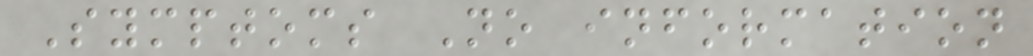Symptoms No information
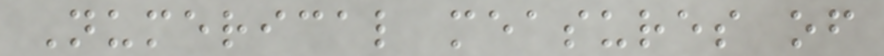Numerical measures of
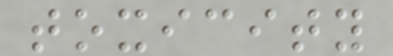toxicity
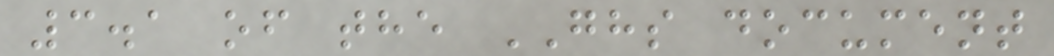3.1 of the GHS document
